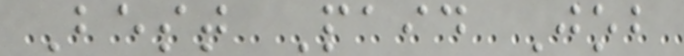Best Paid Job
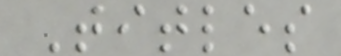Titles
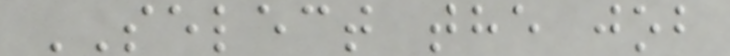SELECT the job
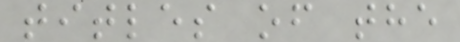titles of the
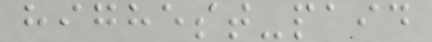highest-paid
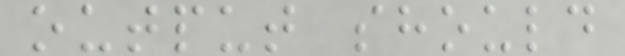output should
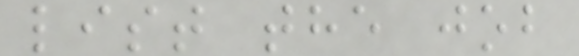list the job
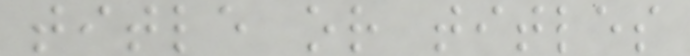title or titles
